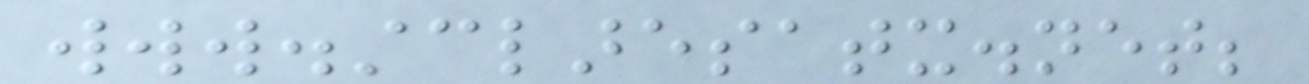www.stclaresatx.net;
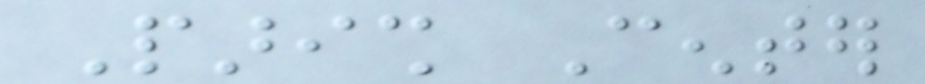Parish Center
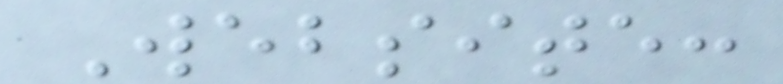Website:
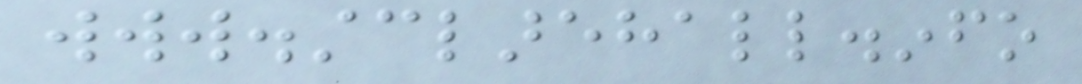www.stclarehall.info
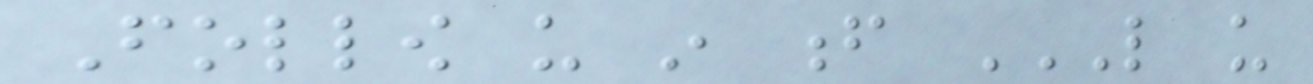Follow us in f LIKE US
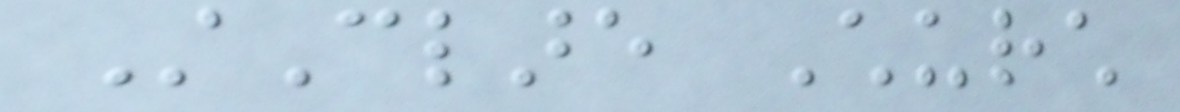StClare Church
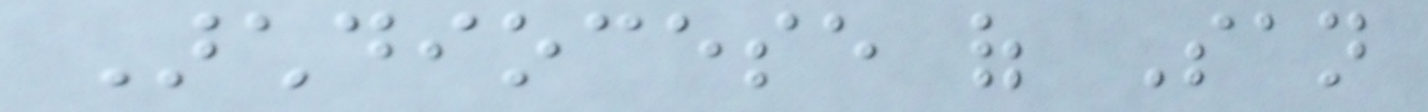Archdiocese of San
